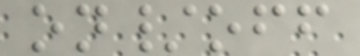on/off
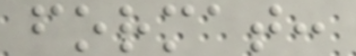format:
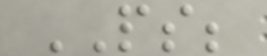PS;
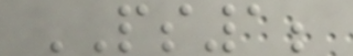PS1;
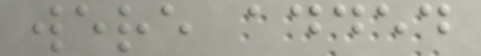were added
